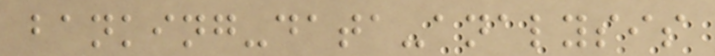banking-data-analysis
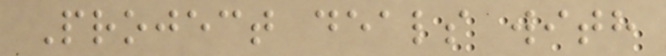Project deals with
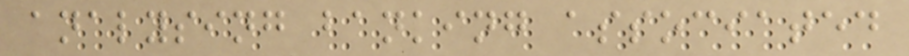analysing banking associated
